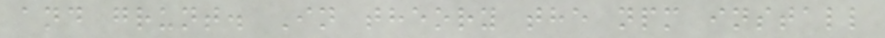and grunt. In theory the npm install
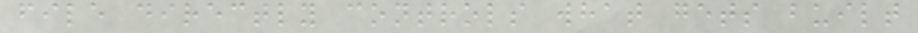file directly controls what gets built
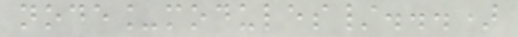node_modules/...)
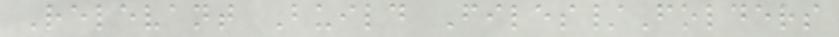Relevant Build Files/Folders
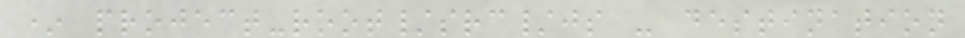* project-root/src/js - destination
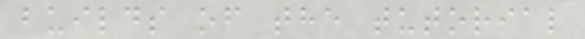builds of the tutorial
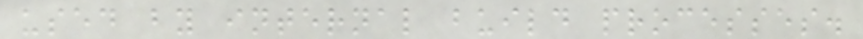used by internal build processes.
